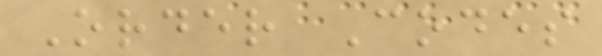Order Codes
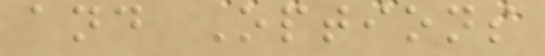and Options
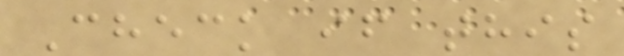Check if this
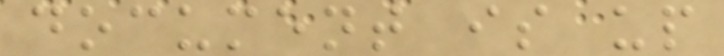document is up
